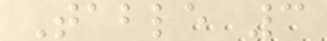Table 3
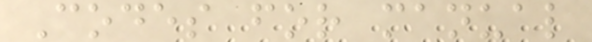Codes for manual
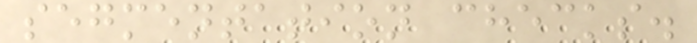segmentation checks.
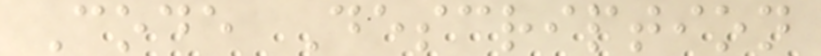Code Description
